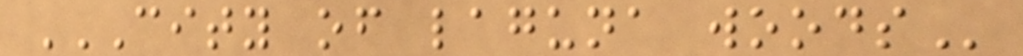CITY OF LAGUNA WOODS
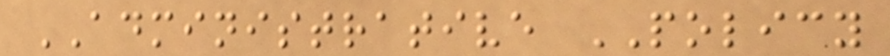ADMINISTRATIVE POLICY
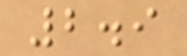2.9
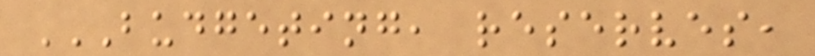BUDGETING, RESERVES,
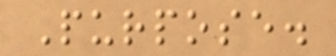Purpose.
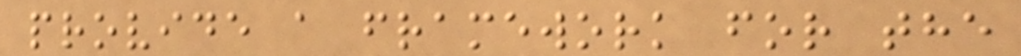provide a framework for the
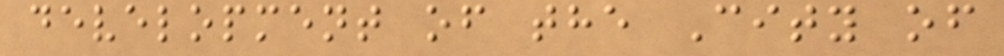development of the City of
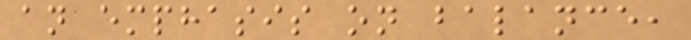an emphasis on balance,
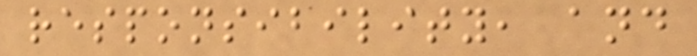responsibility, and
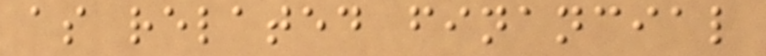as related financial
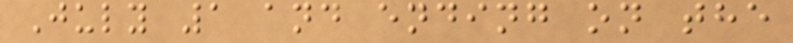July 1 and ending on the
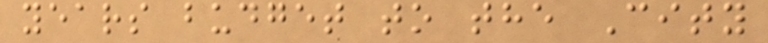years budget to the City
